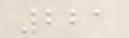221
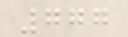777
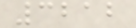3212
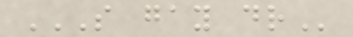S GAY DR
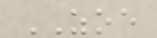ZOE
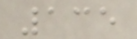135
